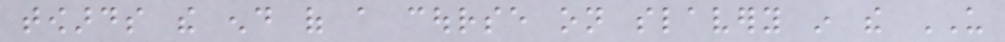towards the end of a course on slavery in the US
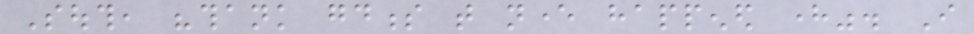South, "thank goodness that never happened here". I
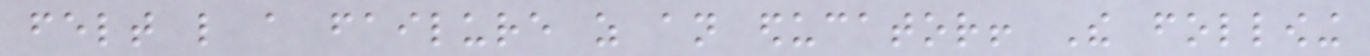felt like a failure as an educator! The following
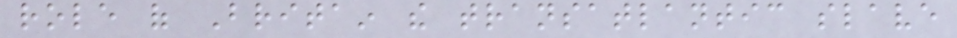role of Britain the transatlantic slave
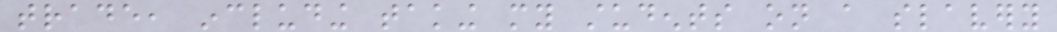trade, including taking my students on a slavery
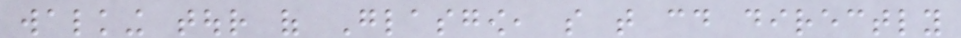walking tour of Glasgow, so that could directly
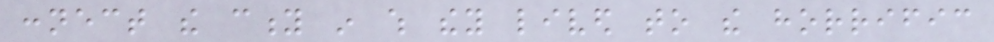connect the city in which they lived to the horrific
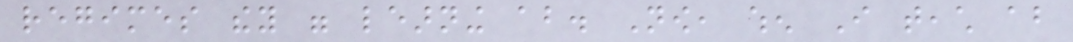regimes they were learning about. Now, when I teach about
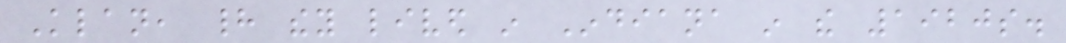Klan, had they lived in Indiana in the 1920s.
